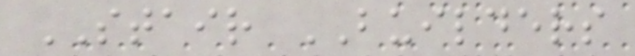STAIR BUILDERS
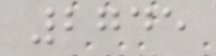2745
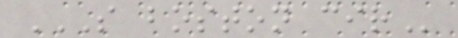S BOSTON CIR
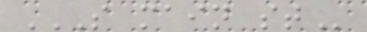S MAIN ST
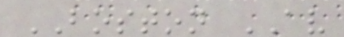BOSTON AV
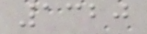1320
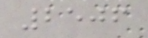2506
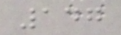147
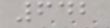642
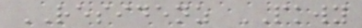RESIDENZ PKWY
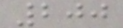200
